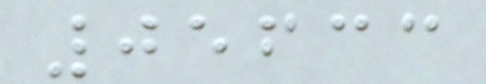05633
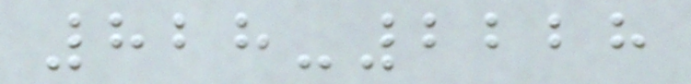828-2228
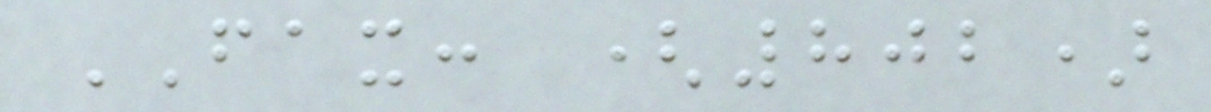FAX: (802)
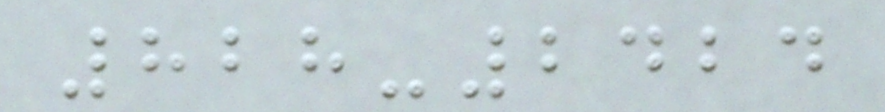828-2424
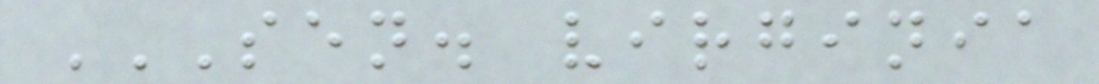SEN. VIRGINIA
